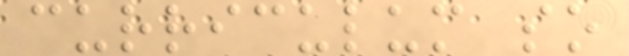curriculum so
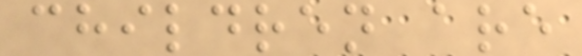children are
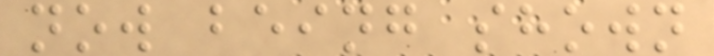now being shown
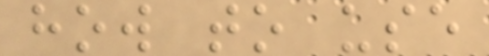how to use
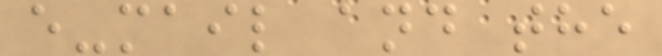e-mail and the
